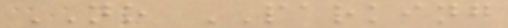NO PARKING
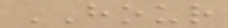HOUR
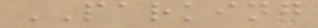PARKING
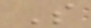S
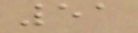51
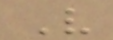V
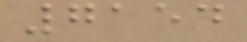7154
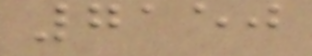7150
